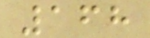168
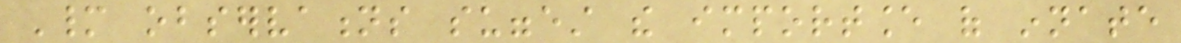Many observations suggest the importance of innate
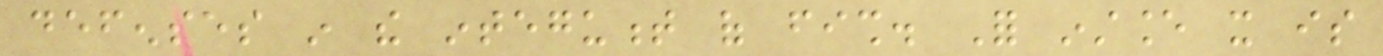defenses in the integument of fish. For instance it is
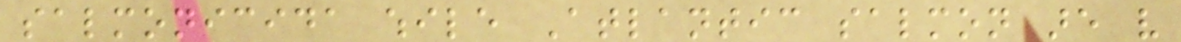salmonicida while Atlantic salmon are very
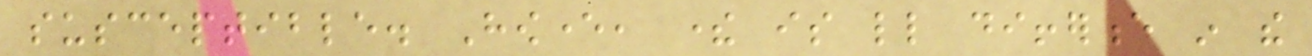susceptible. However, there is little difference in the
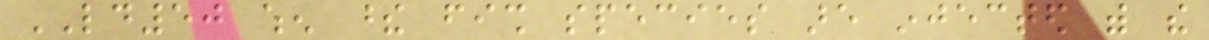LD50 when these fish species are injected with the
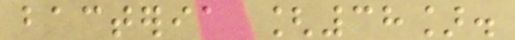bacteria [38].
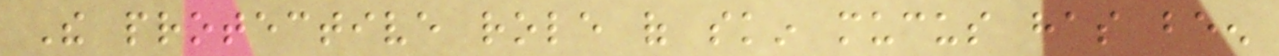The protective role of skin mucus has been
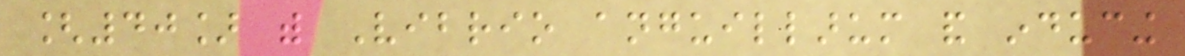[40] with Vibrio anguillarum and inducing
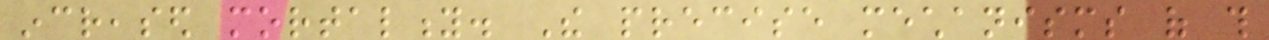increased mortality. The precise mechanisms of this
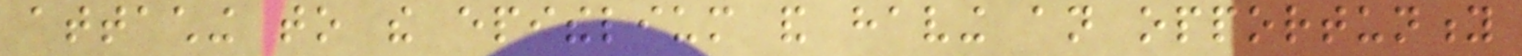attaching to the epithelium and having an opportunity
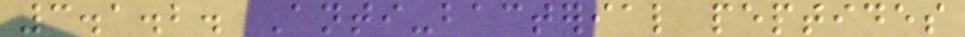3.1.2. Anti-bacterial peptides
